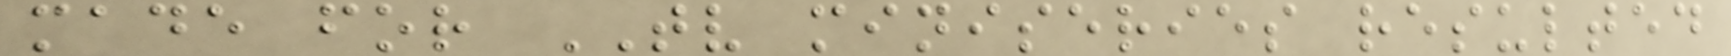made for TV miniseries resulted
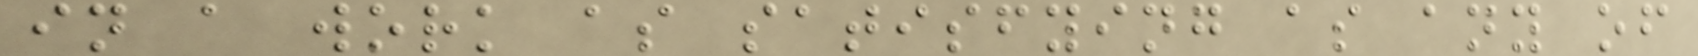in a work as satisfying as any of
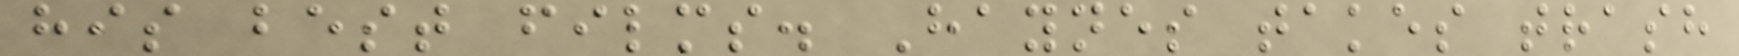his best films. Haynes takes trash
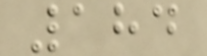184
